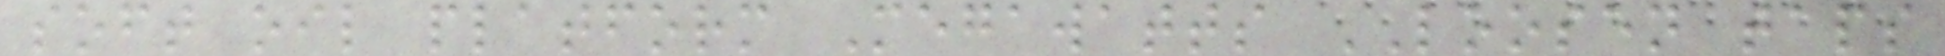soft oil platform Megawatts LOOSEN taps
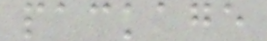package
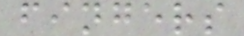fingers
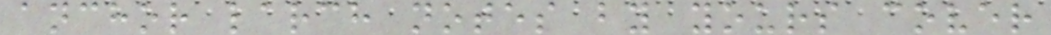anchor larch notes by yours cover
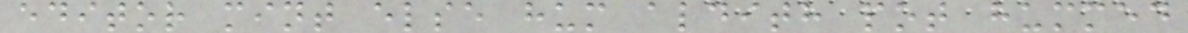editor mint else hum aldith pot hummed
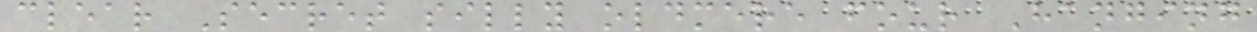clear Secret silly oldmere four Hanging
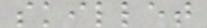skillet
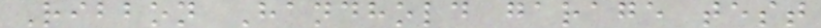Ribbon Handhold garage test
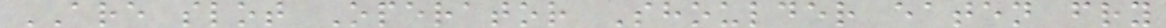ARE slot Operator Shoulder eaten fry
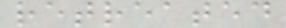retreated
